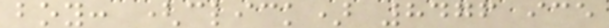boy: (click) 8476 ice
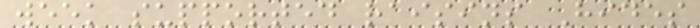week supported raisins Hides
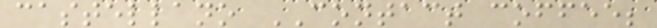castellano CONTACT coffee;
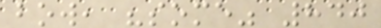bow, "some" 840
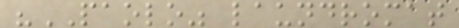"PAOLO" laundromat
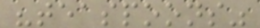"teaspoons"
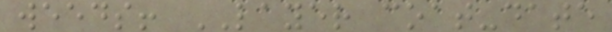weeds! LAYER coat-date
